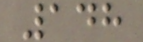148
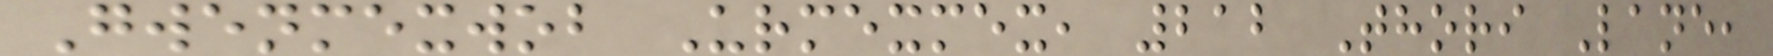Gwenmexwob Urmexmex, 212 Thori Lane,
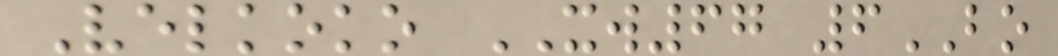Velkoko XW67 6BO
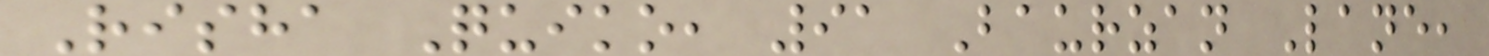Risha Quiko, 91 Baurzan Lane,
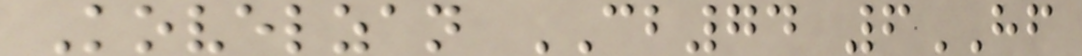Kovelzan CB74 6HF
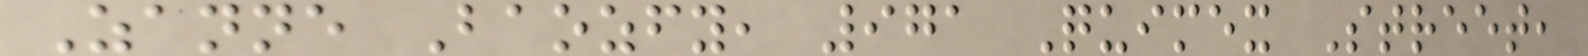Zanne Baozfy, 971 Quimex Street,
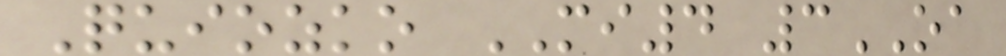Quiozko MI4 3OA
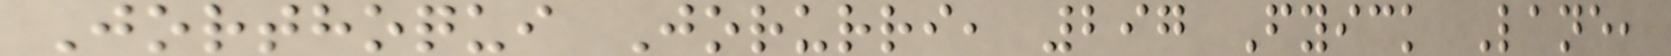Jorthoqui Jorurri, 297 Fyick Lane,
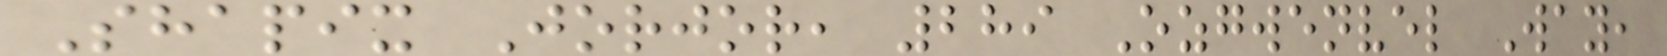Shapix Jorjor, 289 Ozgwenvel Way,
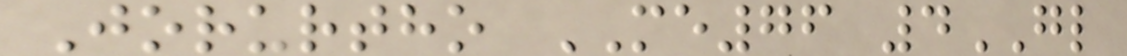Jorurtho ME76 4GL
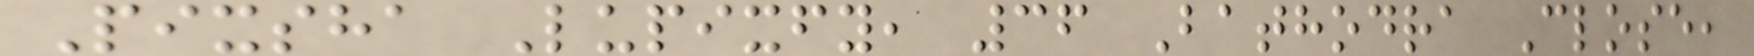Pixsha Lupixfy, 36 Bathodra Close,
